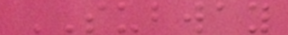SUBWAY
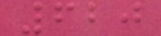620
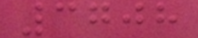3708
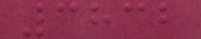3832
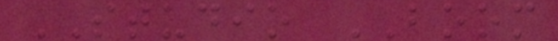STUDIO BOOM
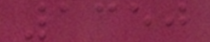1350
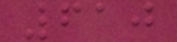610
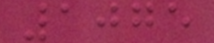1075
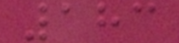183
